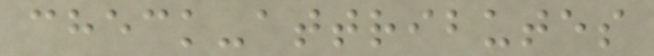check-attributes
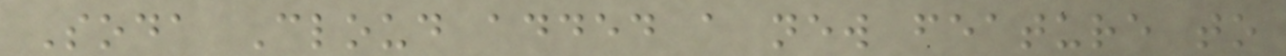Soda Cloud added a new feature to
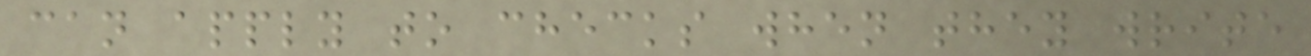can apply to checks when they write
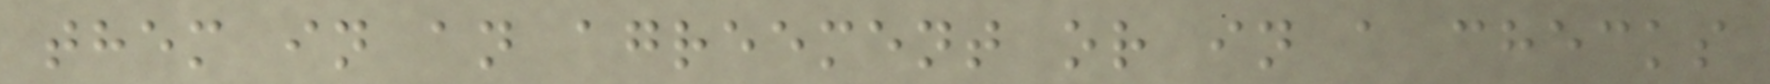them in an agreement or in a checks
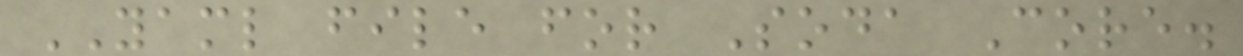YAML file for Soda Core.
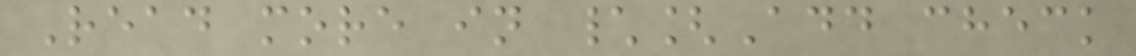Read more in \[Add check
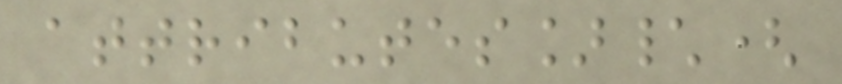attributes]\(
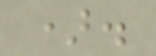).
